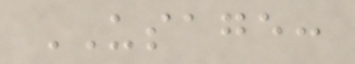USAGE:
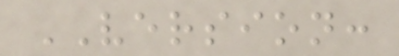VERSION:
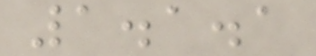1.1.1
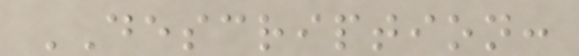DESCRIPTION:
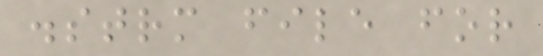.strm file for
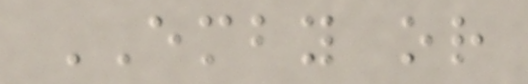EMBY or
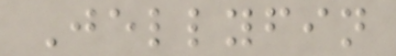Jellyfin
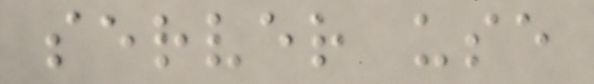server use
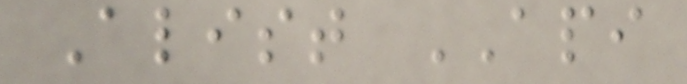Alist API
